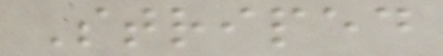Striped
